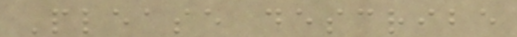Please describe
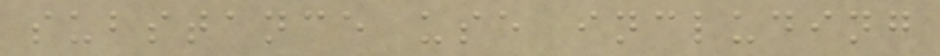substance use including
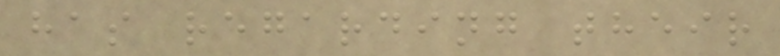has regarding their
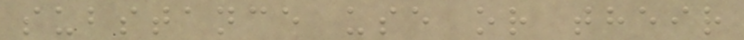substance use or their
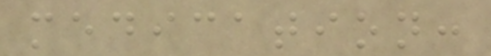medication:
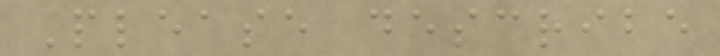Please describe
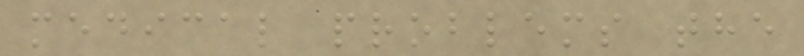medical problems the
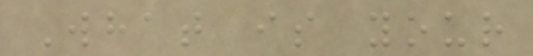What is your
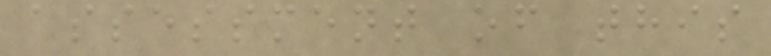assessment of this
